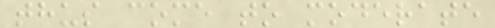thus come to moderate
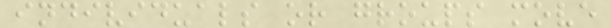individuals or groups move
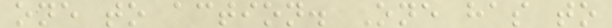one to action. One has to
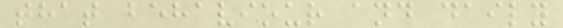that behaviour and daily
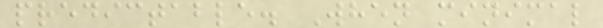predictable. When minimal
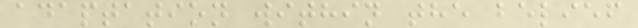adaptation within the belief
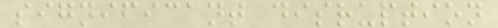significant disruption
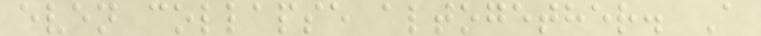even collapse altogether. A
